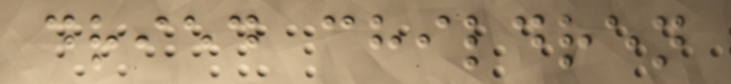dried children
